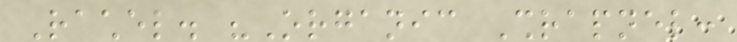Rachel. "Organic Shrapnel:
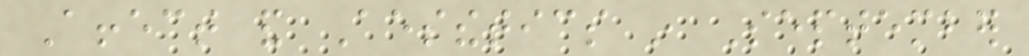Affect and Aesthetics in September
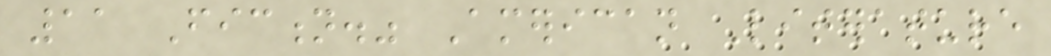11 Fiction." American Literature
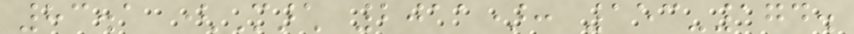83.1 (March 2011): 153-174.
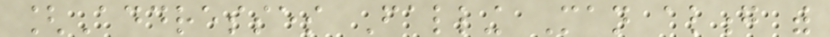[Addresses Falling Man along with
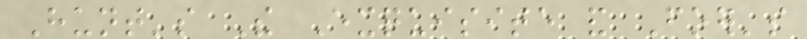Hunt's The Exquisite and Foer's
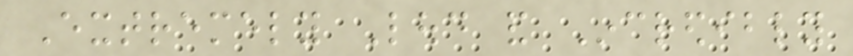Extremely Loud and Incredibly
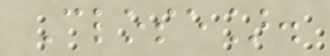Close].
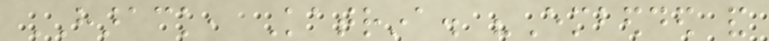HARACK, Katrina. "Embedded and
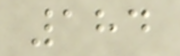184
